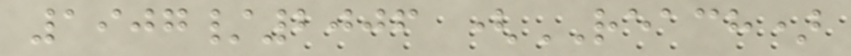1907/2006 (REACH)
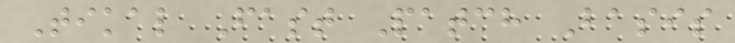Tikal Fast Patch Basis
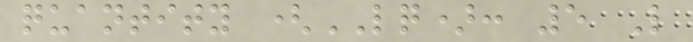quantity (LQ): 5 L
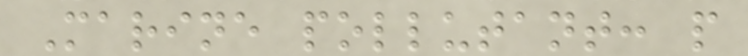Marine pollutant: p
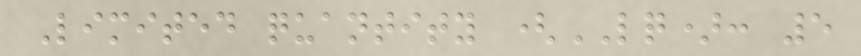Limited quantity (LQ): 5
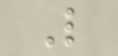L
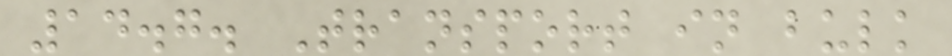14.7. Transport in bulk
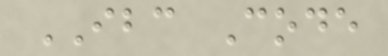IBC Code
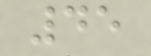45
